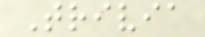Trivia
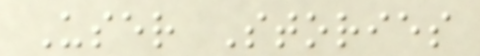User Stories
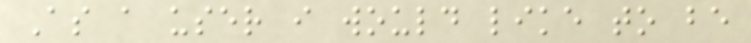As a user i would like to be
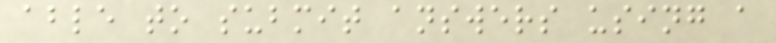able to submit answers using a
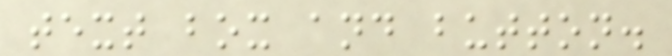text box and button.
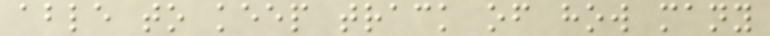able to keep track of how many
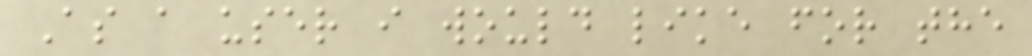As a user i would like for the
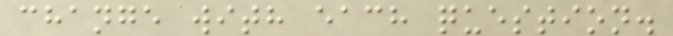change with each question.
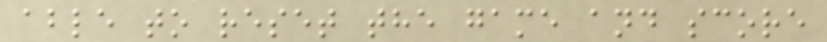able to reset the game and score
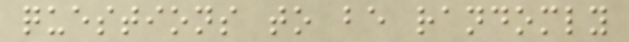questions to be randomly
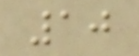10
